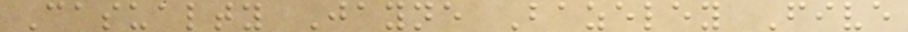Casualty Jayne Bazeley Five
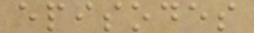episodes
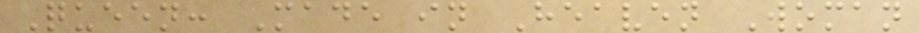Queen: Made in Heaven Woman
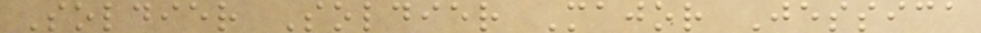Soldier Soldier Major Jessica
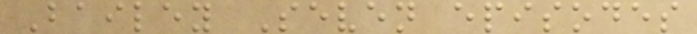Bailey Seven episodes
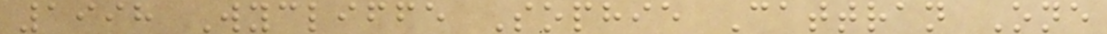1998 Wycliffe Sophie Cattran One
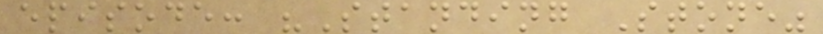episode: "Standing Stone"
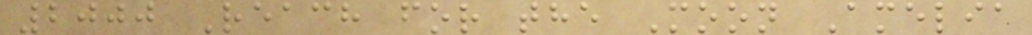2000 Reach for the Moon Amelia
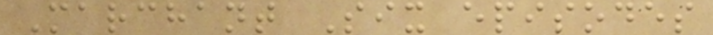Marchant Six episodes
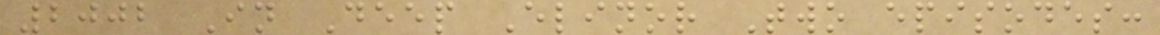2002 In Deep Elinor Two episodes:
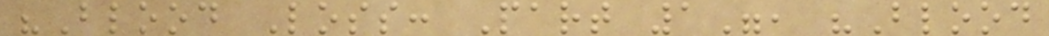"Blood Loss: Part 1", "Blood
